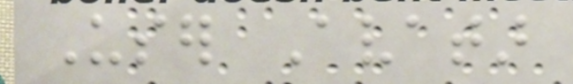User Avatar
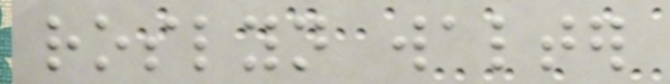roslyn walter
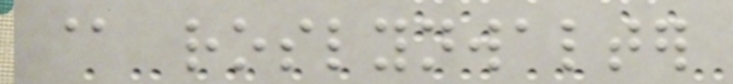@ roslynwalter
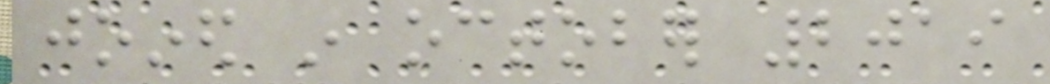joined in october 2019
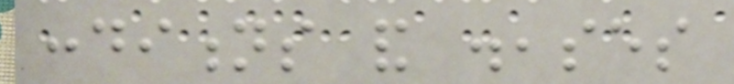conditions and diseases
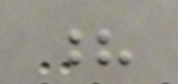?
